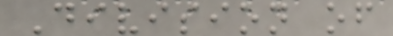Division of
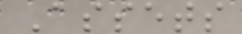Assets
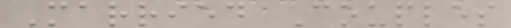Married Couples
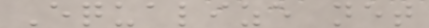Equalize net
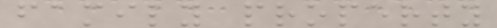family property
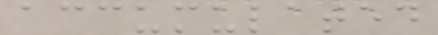accumulated
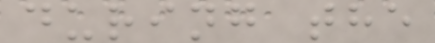during the
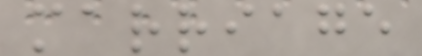marriage
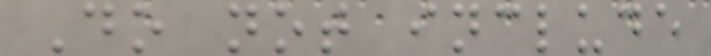Do not include
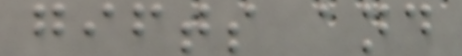gifts and
